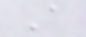A
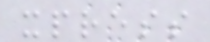xpress
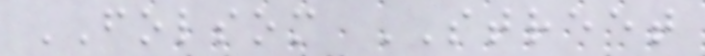FOLSOM STREET
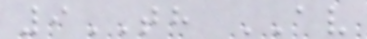9TH AV
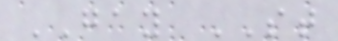GAY ST
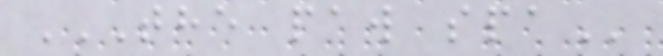THE PAW SPA
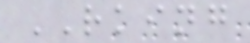RKING
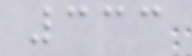333
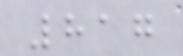817
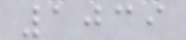1039
